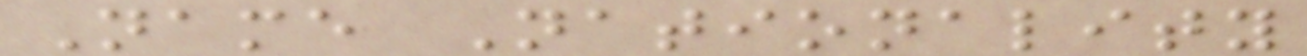Name Nationality
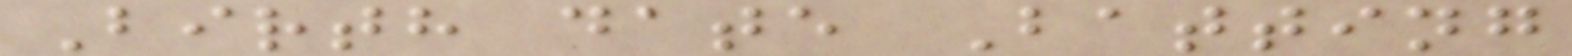Birth date Batting
